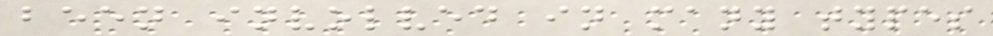been involved in many types
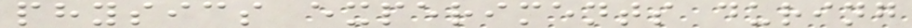physics experiments during
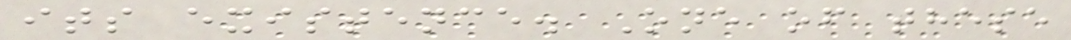its existence. One of these
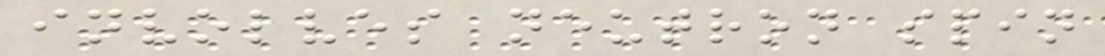involves neutron spin
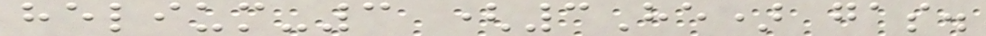helium-3 (3He) gas.
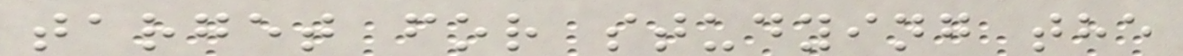target for studying the
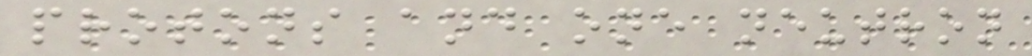protons and one neutron
